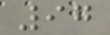97
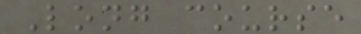Long course
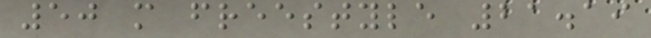50 m freestyle 21.19
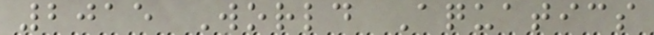2015 World Aquatics
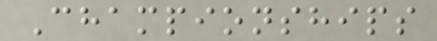Championships
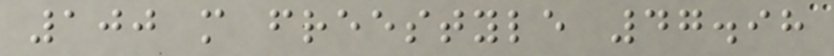100 m freestyle 47.98
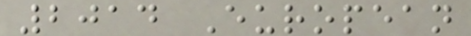2014 European
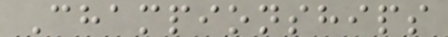Championships
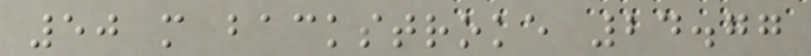50 m backstroke 24.77
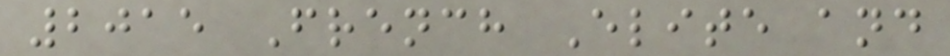2015 French Elite and
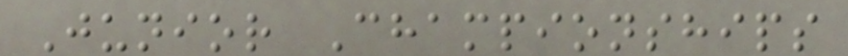Junior Championships
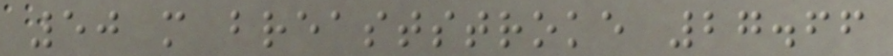50 m breaststroke 27.66
